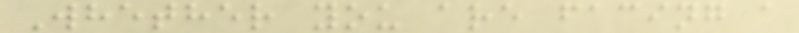Whether you are facing a
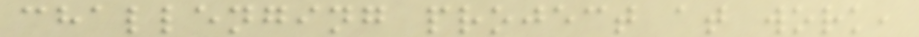challenging project at work,
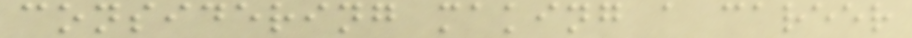considering making a career
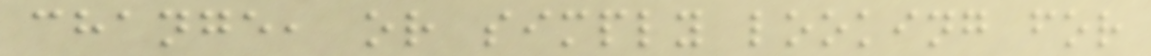change, or simply looking for
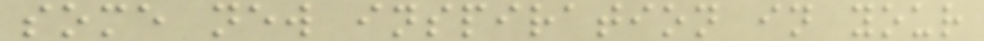some new inspiration in your
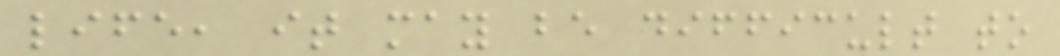life, it may be difficult to
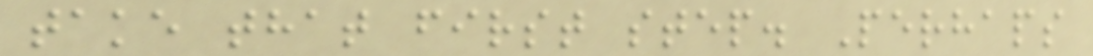take that first step. Perhaps
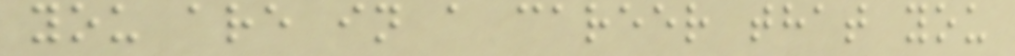you are in a career that you
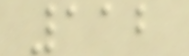112
